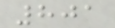801
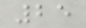25
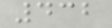432
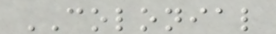COLONIAL
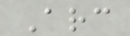Arc
